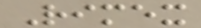Rimex
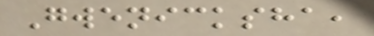Gwenicksha,
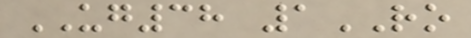UG38 1RO
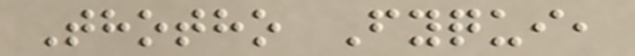Thotho Fyqui,
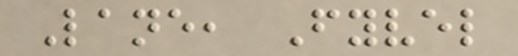Lane, Fyvel
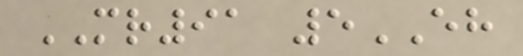MR91 5EH
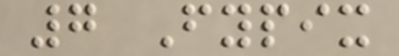7 Fypix
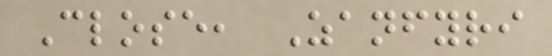Close, Zanfyri
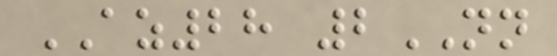AZ28 2NN
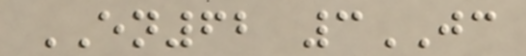EN62 3JC
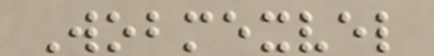Wobmexvel
